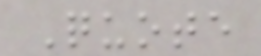Quote
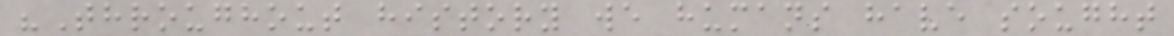"Throughout history we humans have sought
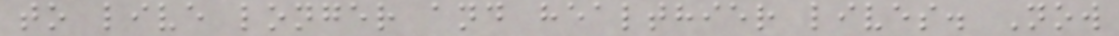to live longer and healthier lives. Now
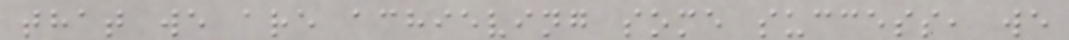that we are achieving some success, we
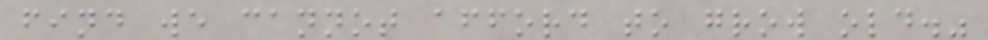find we cannot afford to grow old."
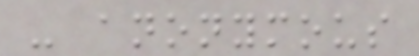- anonymous
